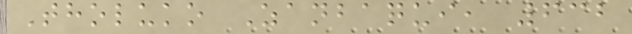Tholuko Zanbaqui, 632
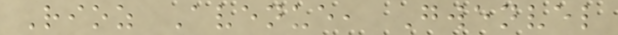Rioz Avenue, Gwenvel
